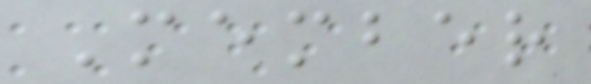Member
